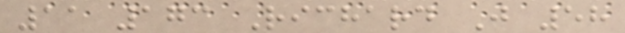11 173 Richard J 58
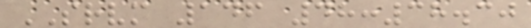SRVM 146 48:38.30
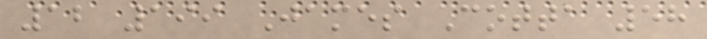12 199 James Cotta 58
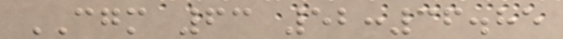CGM 63 52:36.85
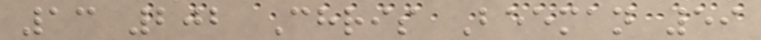13 202 Chris Beeman 59
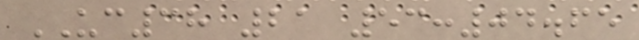UC38 21 53:04.65
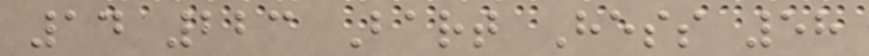14 223 Bart Hess 58
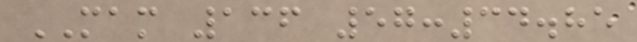MAM 136 57:34.85
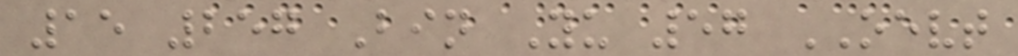15 257 Bin Yu 57 OEVT
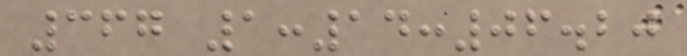367 1:14:06.20
